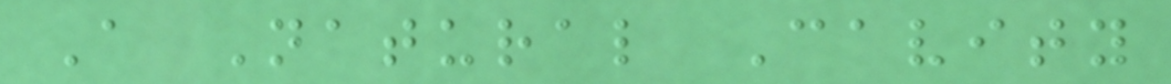A Natural Cavity
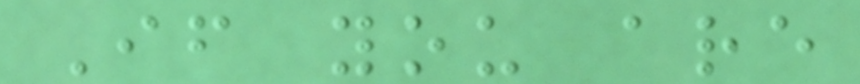If you are
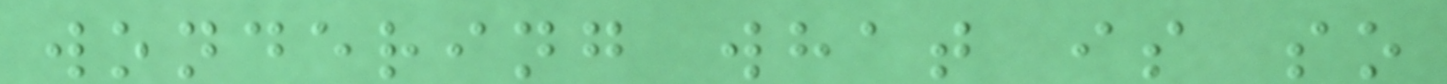wondering what is so
